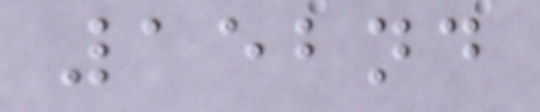152nd
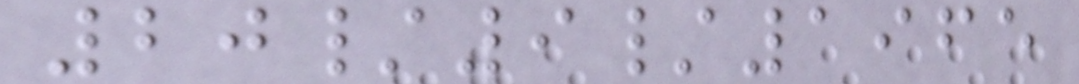20/9/1965
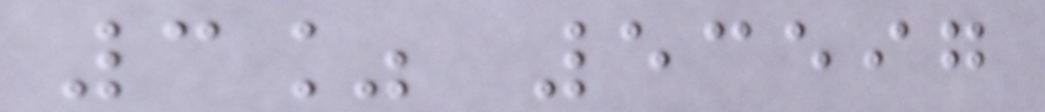3% 53597
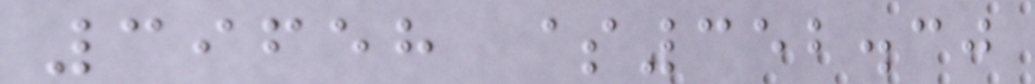39658 $352.30
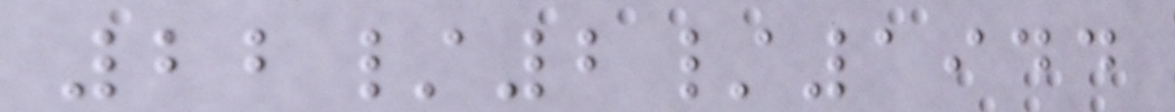22/2/1944
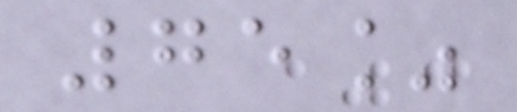75%
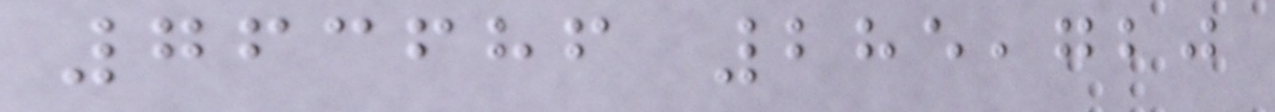763686 285,720
